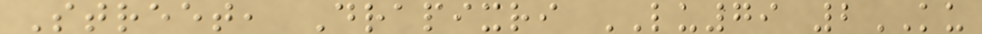Street, Drapixri LU79 2KU
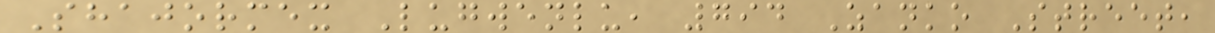Shajormex Lugwenlu, 794 Zanko Street,
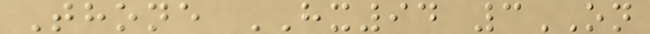Thone HX94 3ON
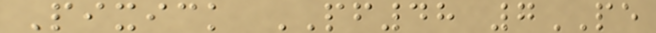Pixick PF48 7PE
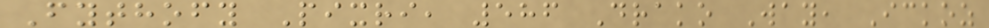Fythofy Pixri, 586 Drako Way, Ickoz
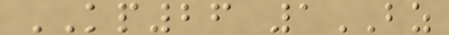KP26 1BZ
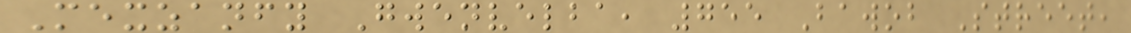Mexzanfy Gwenvelba, 755 Bawob Street,
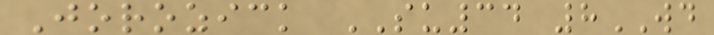Jorozick SU34 8WD
